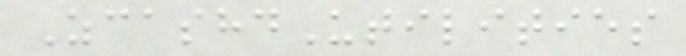ZcashdUtilities
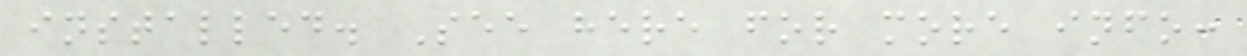installed. See here for more info:
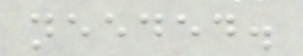needed.
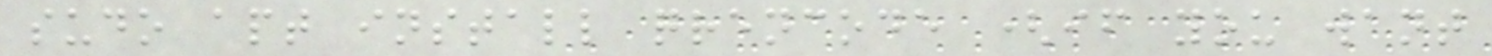sudo apt install qrencode (if you want
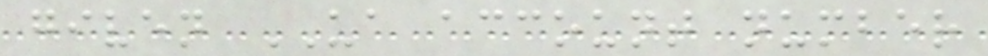given UA account number
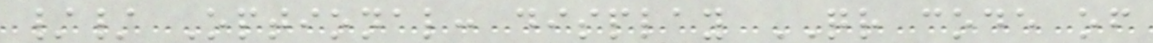// Optional: display QR code of
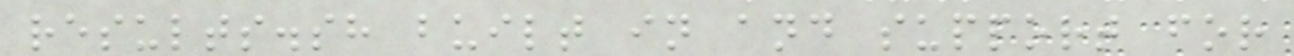results.sh built in and support for
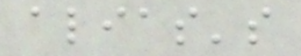alias's
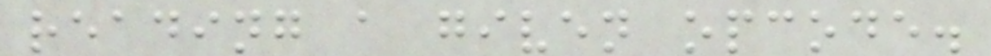reading a given opcode.
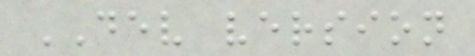DEV version
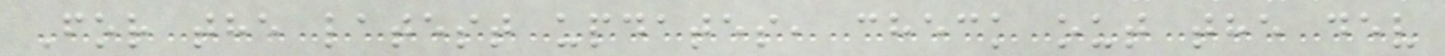For the latest updates, check out the dev
